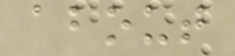about
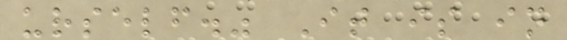urself." It is in
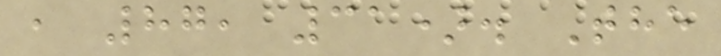, 87, 31). The
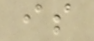is
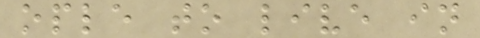ople to live in
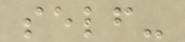self-
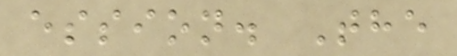ession. The
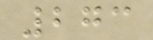273
